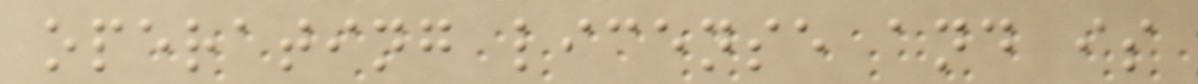operating license and is
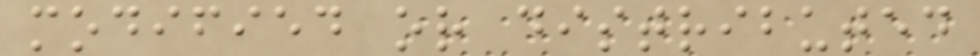modified or distributed
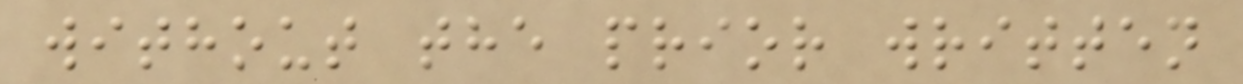without the prior written
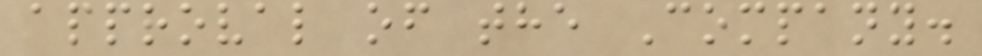approval of the Company.
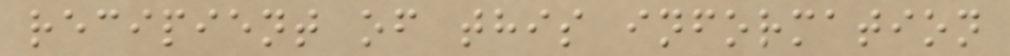recipient of this information
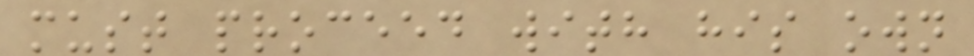must proceed with his own
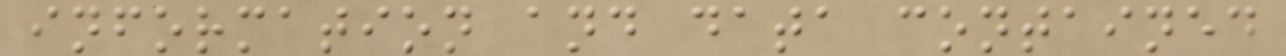information and data contained
